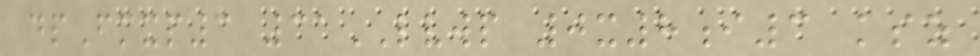dpFmxp3 31LVWP 0x8i3 ksz
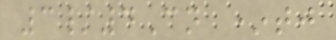3/4Cn *tj
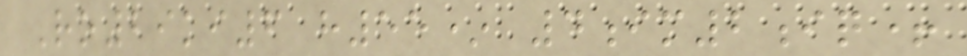Ro29ki6 h55* 4im2iq+
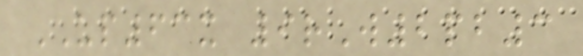UP63x 9rW2pb3
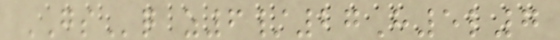GSq z6/27H5l7
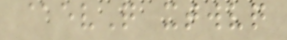@evQ xtwvq
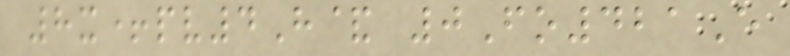8x+pv4H& 0Fo421E
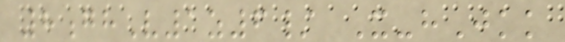8ghV1z6/ X-hJkk
